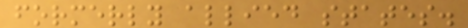formerly allied states.
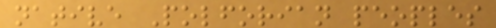native Polforian peoples
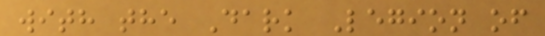with the Dark Legion of
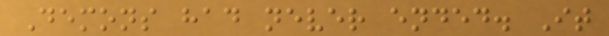Demons had never ended. It
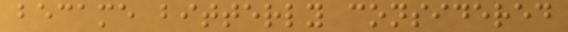became bitterly considered
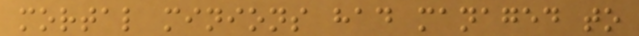mortal minions had managed to
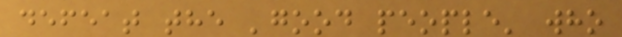defeat the 'good people' who
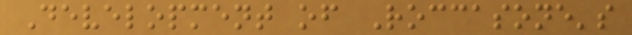Development of Roccasone's
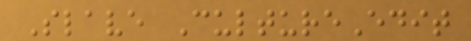Slave CultureEdit
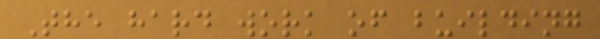The hard work of building
